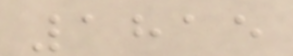1815
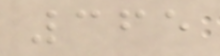365
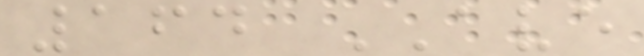164 AVE
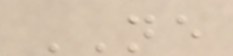NE
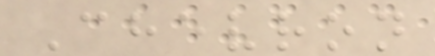Chevron
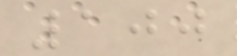100
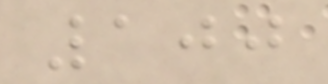100
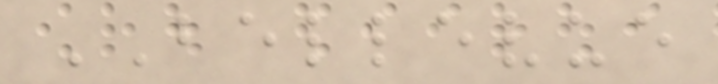BELLEVUE
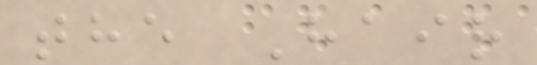the Hair
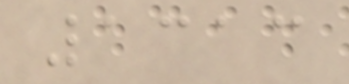1313
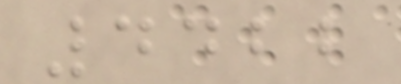4422
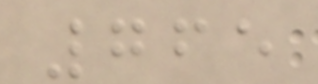765
